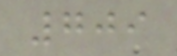709
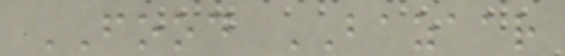FOOD BAZAAR
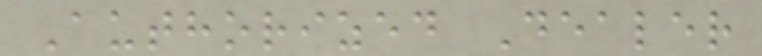Authorized Dealer
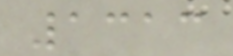1313
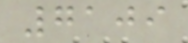7109
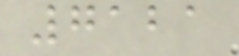7121
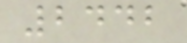2442
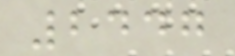2447
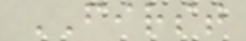FIRST
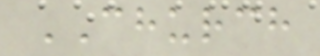CHURCH
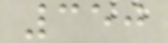350
